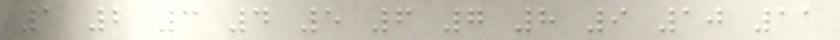1 2 3 4 5 6 7 8 9 10 11
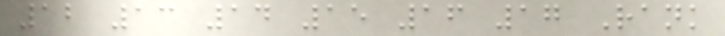12 13 14 15 16 17 Rank
